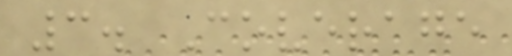3. Coverage
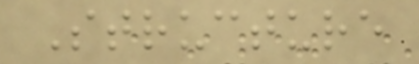Structure
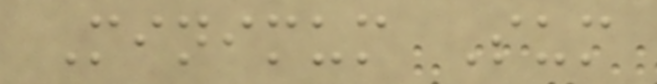Minimum Sum
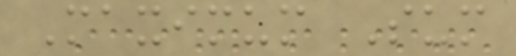Maximum Sum
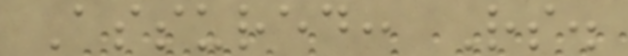Assured: Rs.
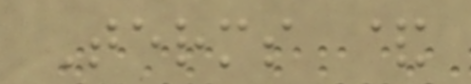Terms &
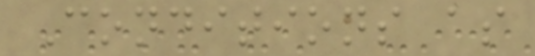Conditions as
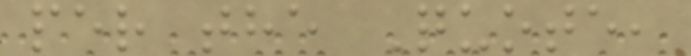per the Quote,
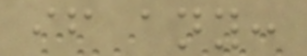if any:
